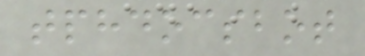tphdocsbot
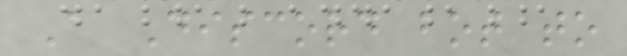A Discord bot to
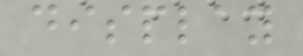display
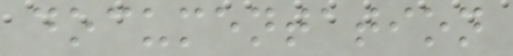documentation
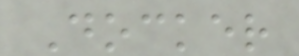Docker
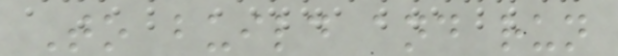To build and run
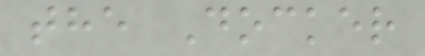the Docker
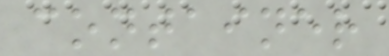container
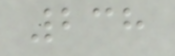238
